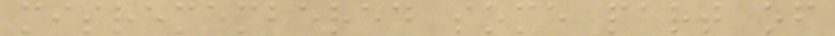misremembered some part of
